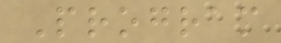Program
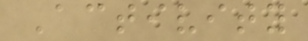Activity
